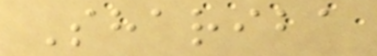Shariba
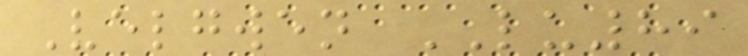Velgwen LU89
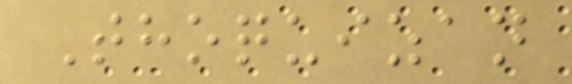Thoquizan
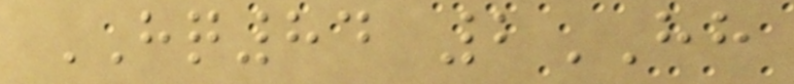HQ84 2HH
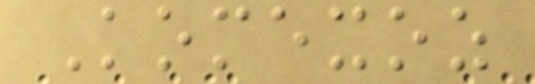Komexoz
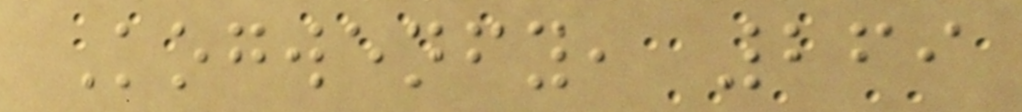Kogwenfy, 269
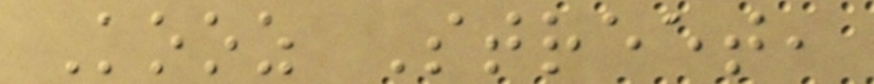Kooz Street,
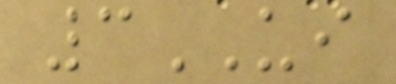3UI
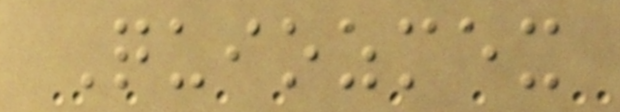Quiozmex
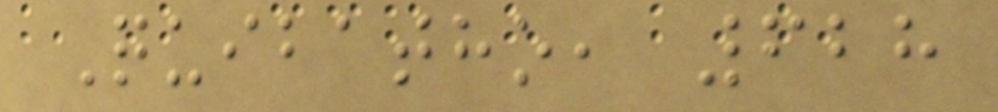Quibatho, 628
